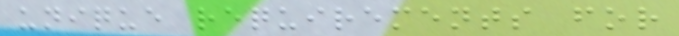unique requirements for
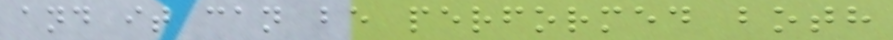and it can be performed both
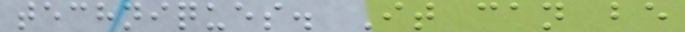techniques. It can be
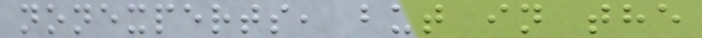nonexperts, but in the
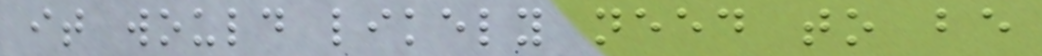it would likely need to be
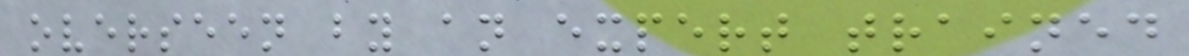overseen by an expert trained
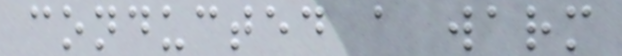conducted a warm
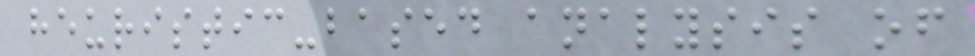heuristic-based analysis of
